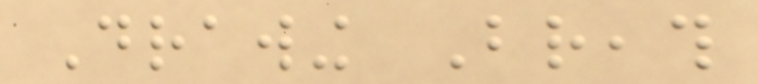Drawing Breath
